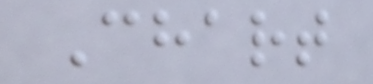Chart
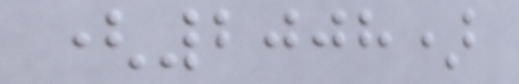(2008)
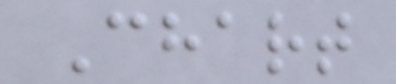Chart
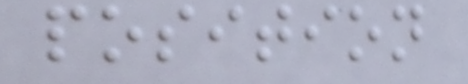position
